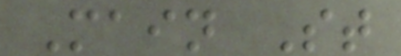Main St
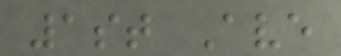1st Ave
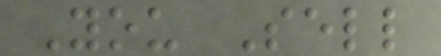You Sell
